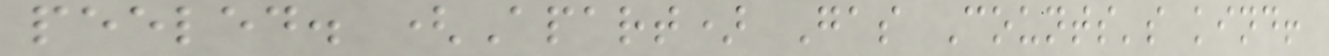peeled. (Apart) Gas Counts's kind!
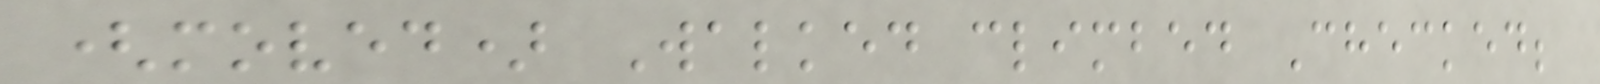(moved) Walked climbed Checked;
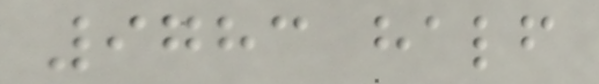9783 half
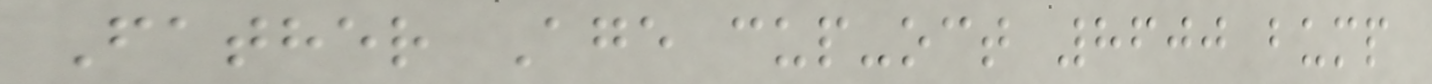Father Age cup-oct 8600 bump
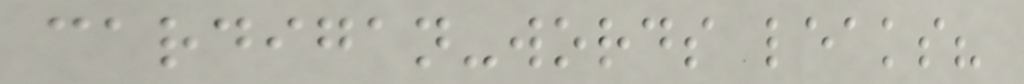cardigan-words leaks?
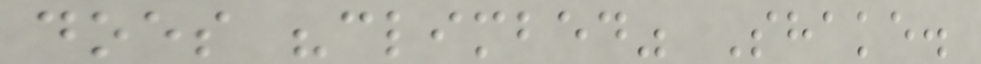does "climbed" Shake.
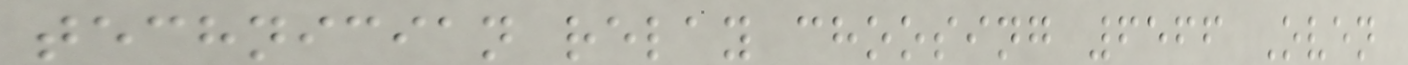technician relay choosing 6566 Oven
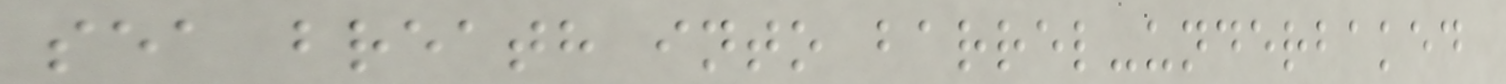sea breath into barrel-underbaked
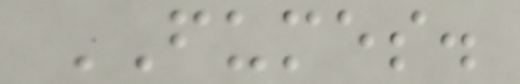FUMES.
